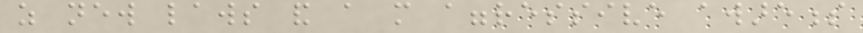as new laws and a more aggressive awareness
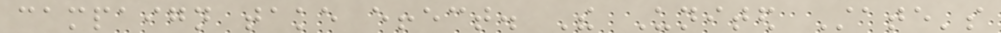campaign take effect. The United State's
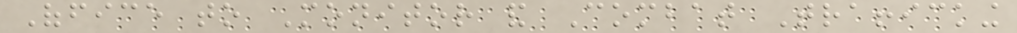Office to Monitor and Combat Trafficking
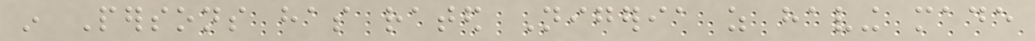in Persons has rated Nigeria as having made
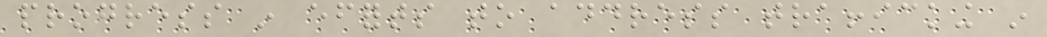progress in efforts to address trafficking in
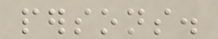persons.
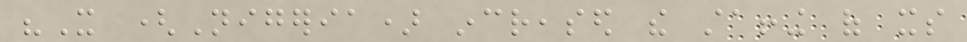"It (Nigeria) increased the staffing of its
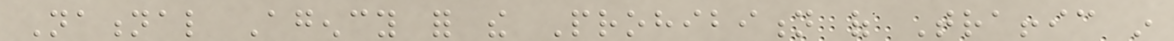National Agency for the Prohibition of Traffic in
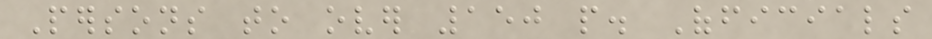Persons to over 150 people. Officials
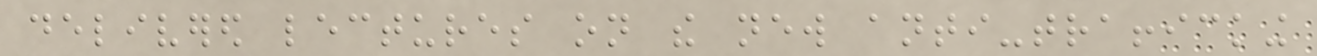delivered lectures on the new anti-trafficking
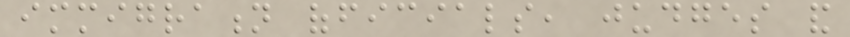immigration officials, judges and
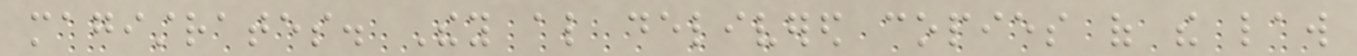magistrates. They also delivered copies of the law
